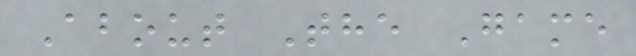About The Game
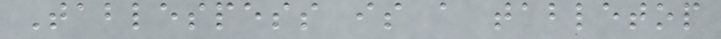Tablespess is a tabletop
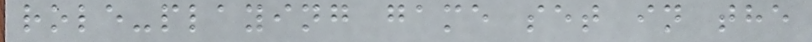role-playing game set in the
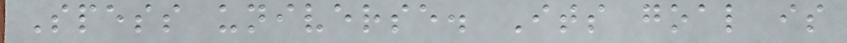Spess universe. Its goal is
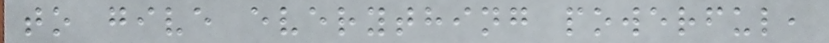to give everything powerful,
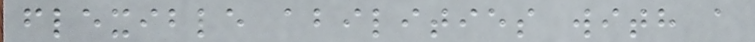flexible abilities with a
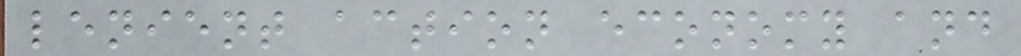lenient action economy and
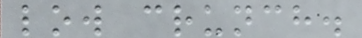low crunch.
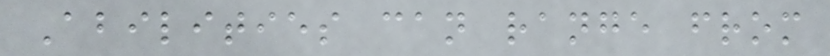Abilities can range from
